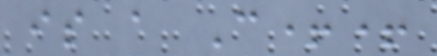is a C++
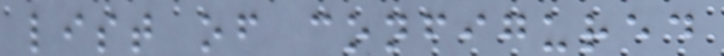list of configured
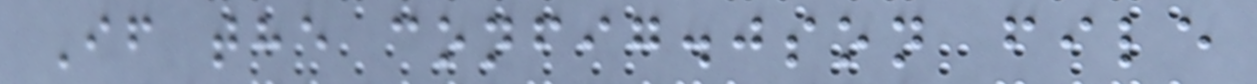If the config.json file
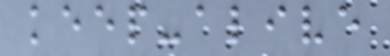keep-alive
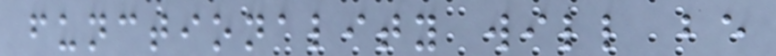functionality will be
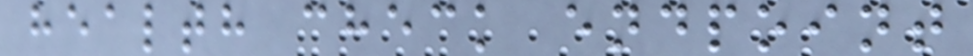health check endpoint
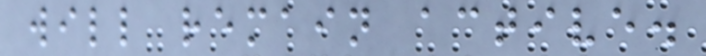will remain active.
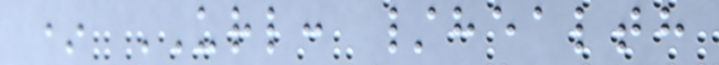* URL: /health
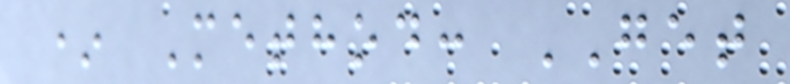* Method: GET
